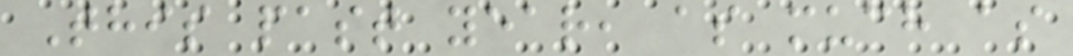This past year, as much as
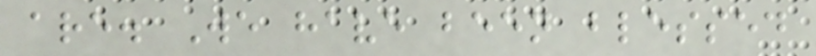are. We have been blessed
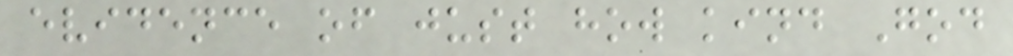evidence of just how kind God
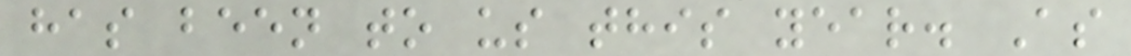has been to us this year. As
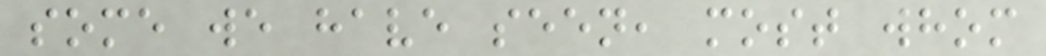some we have seen, most whom
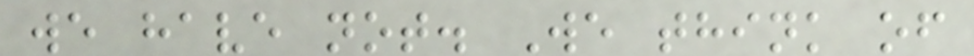we have not. We think of
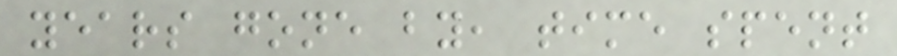years gone by, time spent
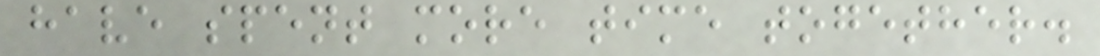have spent more time together.
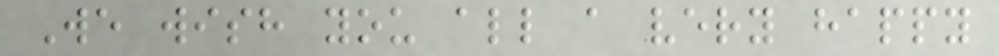We wish you all a very happy
